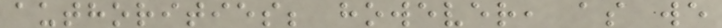authorities; however, as we
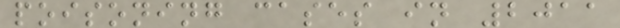poisoning cases in 2011
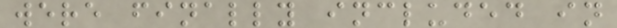were finally included in
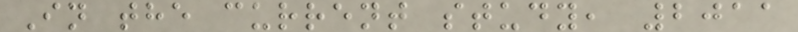In the current study, 2011
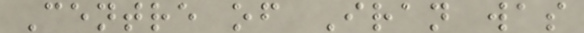Centre of Iran was
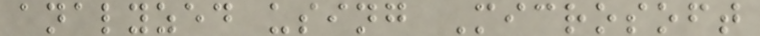analyzed using Microsoft
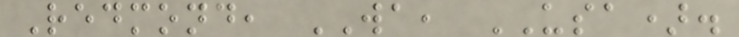Redmond, WA, USA).
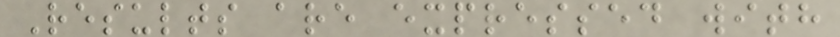Results are expressed with
